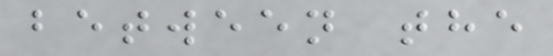between the
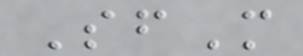SfM
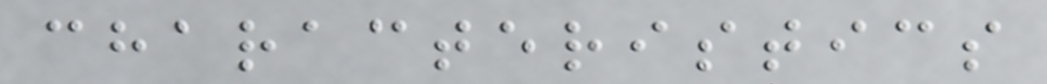characteristics
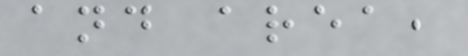and area,
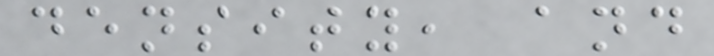density, and
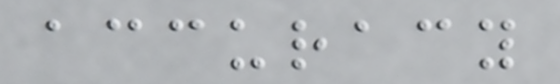accuracy
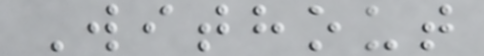Without
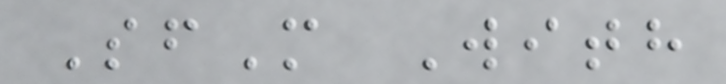SfM With
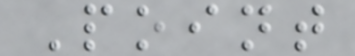Point
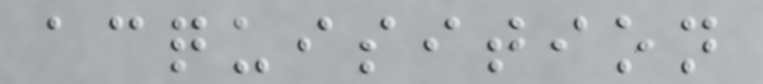acquisition
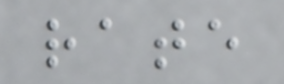rate
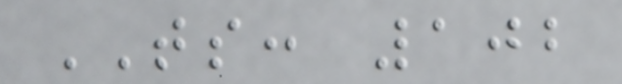TS: 102
